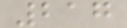217
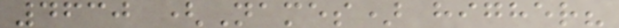4630 (Names) higher?
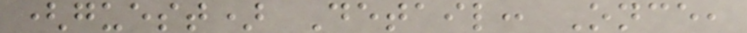(guest) Detail: Once,
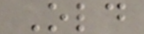Old
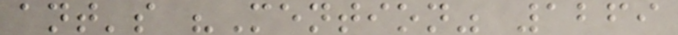ant's "Mention" 1269
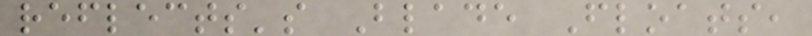reflects's Blade Floats,
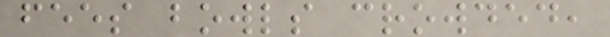fees bowls crowded,
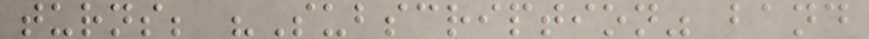turns; "Subscription" band
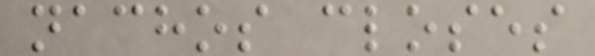nachos closes
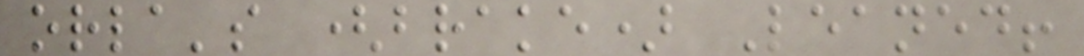orla's (brake) Leaned!
